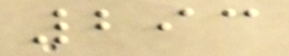293
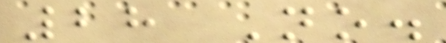28 No.
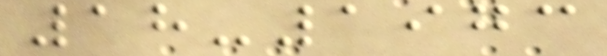18-1973
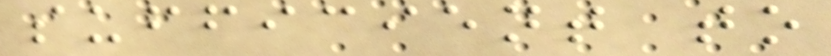sufficient to
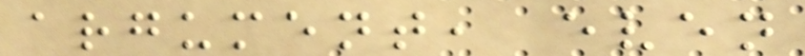argument, even
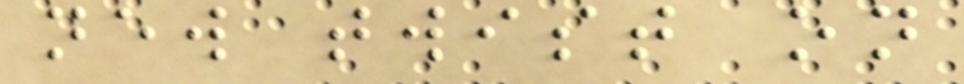new twist on
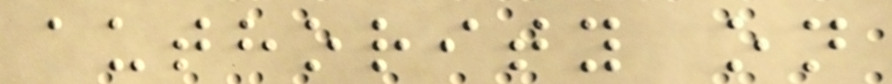authority on
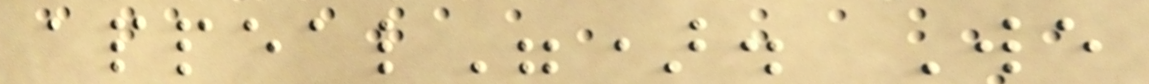appeal"). We
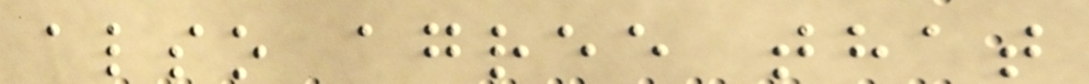also agree that
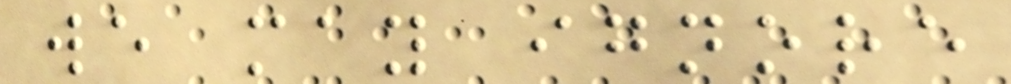we may ignore
